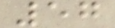57
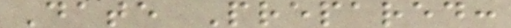Date Prepared:
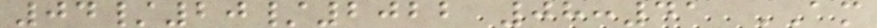04/20/2022 08:41 AM
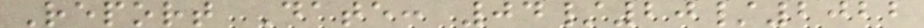Report Date: 04/20/2022
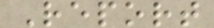Report
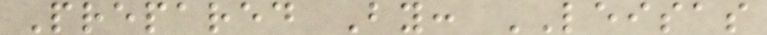Prepared By: LEISAS
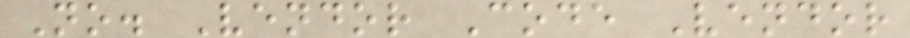No. Vendor Code Vendor
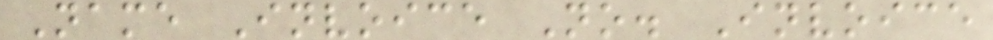Name Invoice No. Invoice
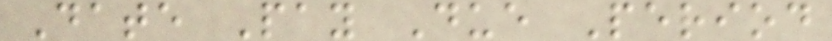Date Pay Due Period
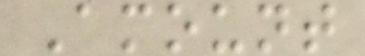Amount
